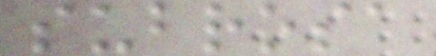subrosa
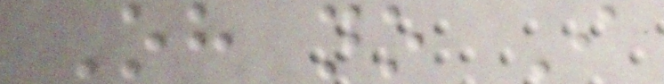Oh no I
